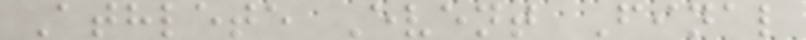Athlete Event Final
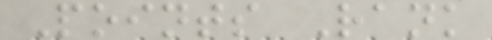Points Rank
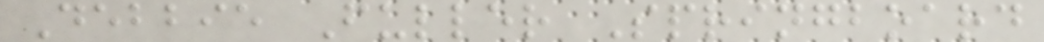Debbie Fuller Springboard
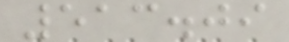513.09
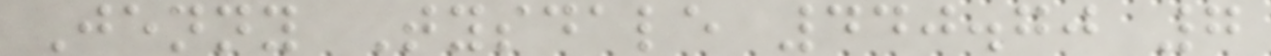Jenny Tysdale 440.70 7
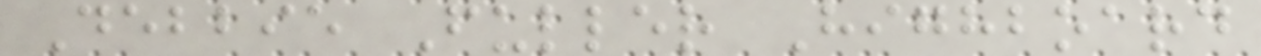Debbie Fuller Highboard
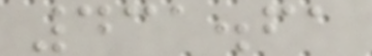431.61
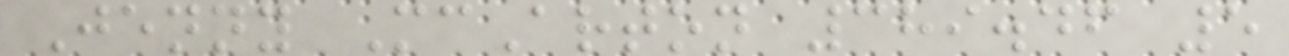Jenny McArton 389.46 5
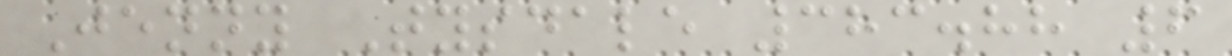Jenny Tysdale 383.88 6
